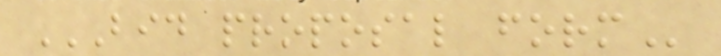BID PROPOSAL FORM
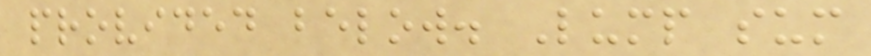provided below. Lump sum
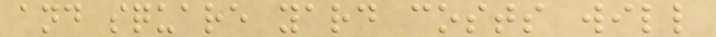and square yard costs will
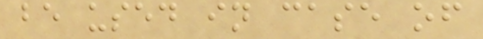be used in case of
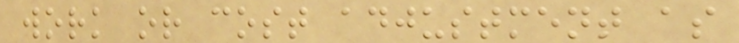work or cost adjustment as
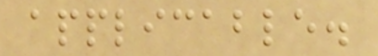applicable.
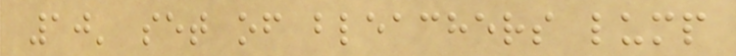10' set of bleachers lump
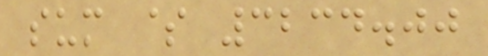sum $ 3234.00
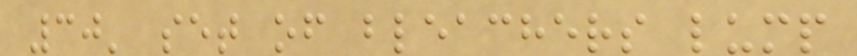30' set of bleachers lump
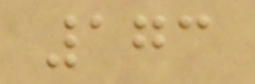173
